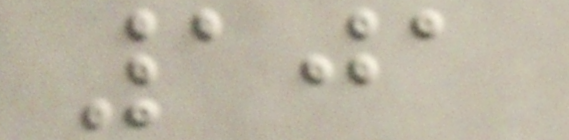101
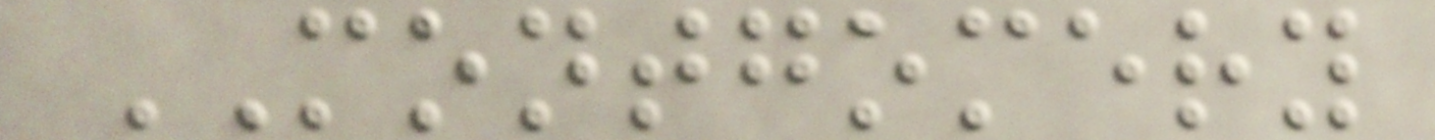MONTGOMERY
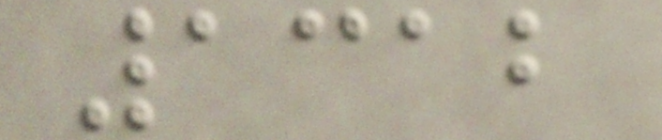1312
